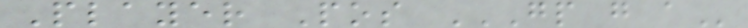Player Pos GP G A
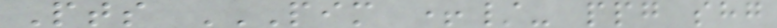Pts PIM +/- PPG SHG
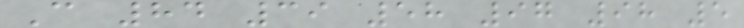C 84 39 58 97 98 5
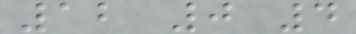12 0 4
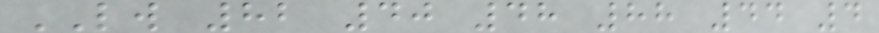LW 82 40 48 88 44 4
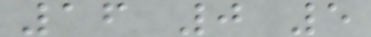16 0 5
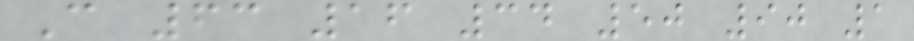C 63 16 34 50 90 1
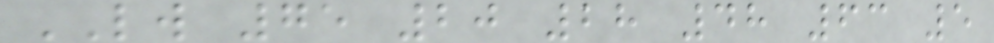LW 75 20 28 48 63 5
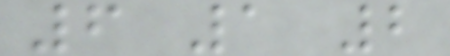6 1 2
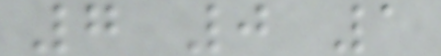7 0 1
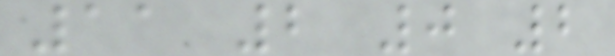11 2 0 2
